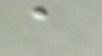a
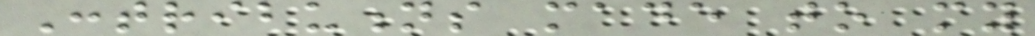Contributions made to my
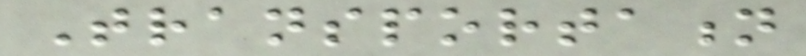Transportation
